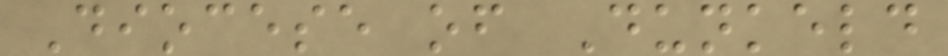Diocese of Dunkeld
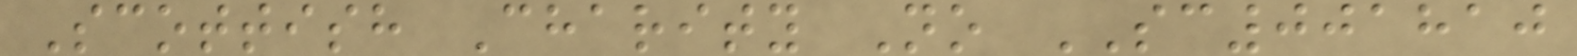Scottish Charity No SC001810
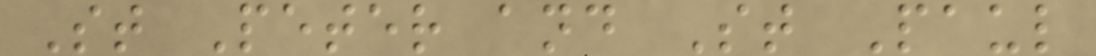St Peter and St Paul
